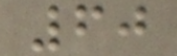60
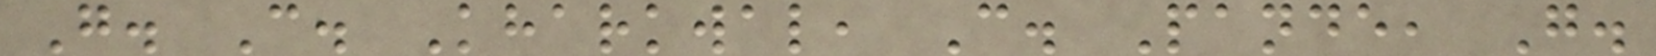G. C. Kharkwal, C. Pande, G.
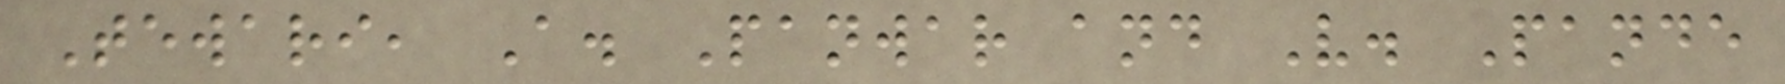Tewari, A. Panwar and V. Pande
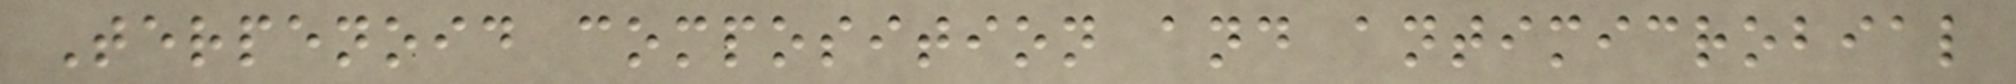Terpenoid composition and antimicrobial
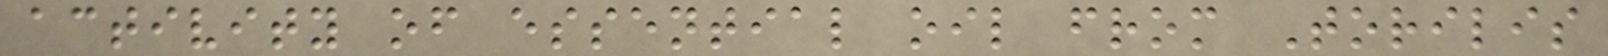activity of essential oil from Torilis
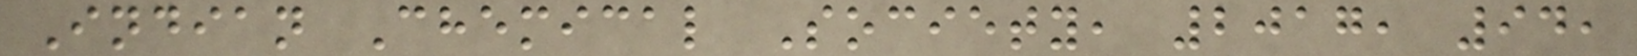Indian Chemical Society, 2017, 94,
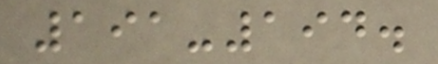191-194.
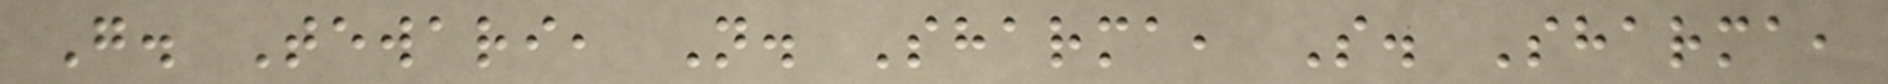G. Tewari, N. Sharma, S. Sharma,
